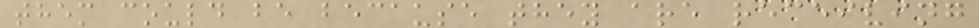them could be because they are receiving
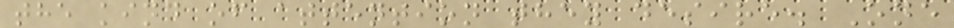the kind of attention they desire. One
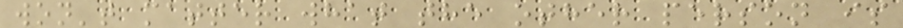won't matter what the other person is
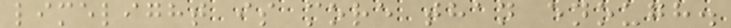limelight is more than enough.
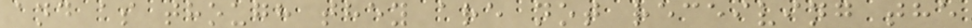and as though they are not receiving the
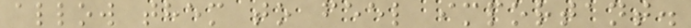allow them to feel important.
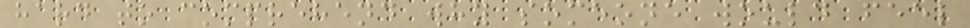hard to comprehend why someone would feel
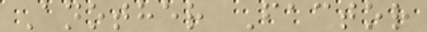Another Factor
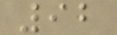92
